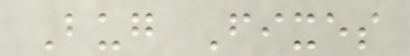Bug Fixes
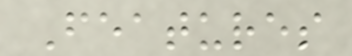Features
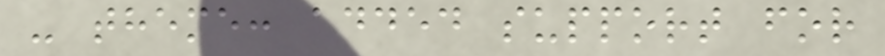- theme: added support for
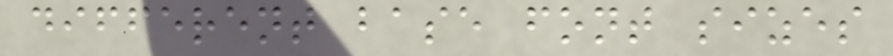different base font sizes
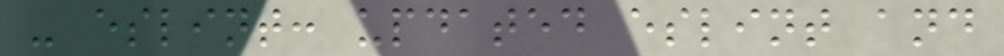- eslint: updated eslint and
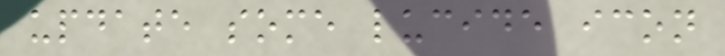update some lucide icon
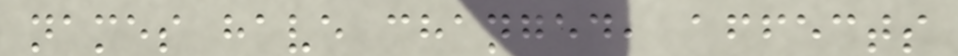names have changed, affects
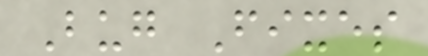Bug Fixes
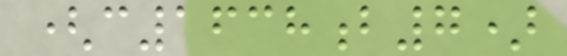(c1638b7)
